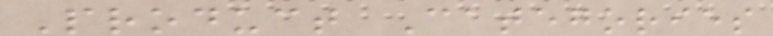Product Categories
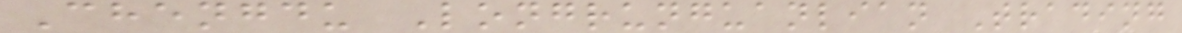Chengdu Longrunguanlian Trading
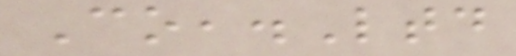Co,.Ltd
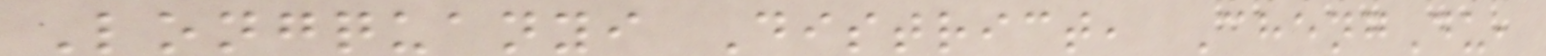Longquanyi District, ChengDu,
